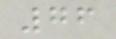76
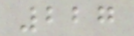227
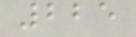225
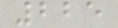225
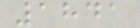1841
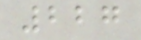227
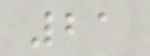21
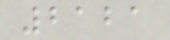2121
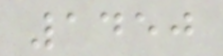1450
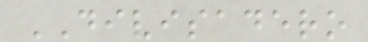DIVISADERO
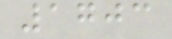1703
